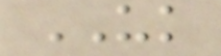UK
